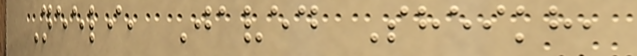Neeli, Javed Sheikh,
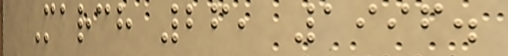March 26, 1996.
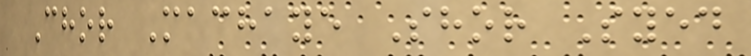Chor Machaye Shor Syed
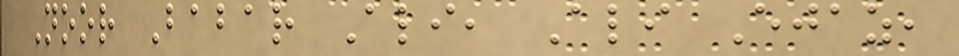Noor Babar Ali, Ali Ejaz,
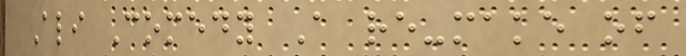Ali Comedy A re-make of
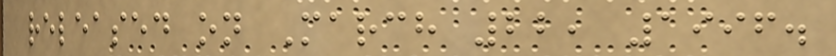released on March 22, 1996.
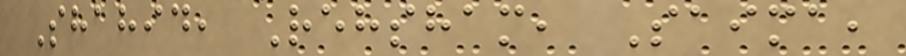Shahid, Rehsham, Saima,
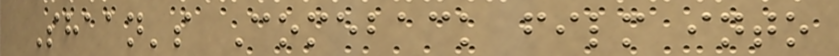Shaan's Comeback film into
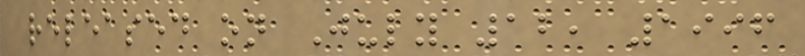released on July 12, 1996
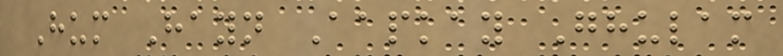Hum Hayn Aapkay Ghulam
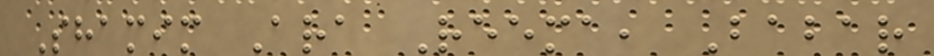Shamim Ara Reema, Babar
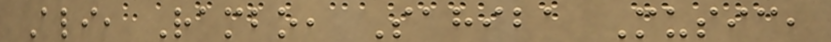Ali, Rambo, Sahiba Music,
